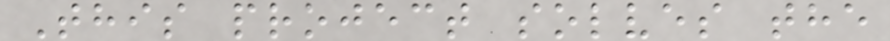This project solves the
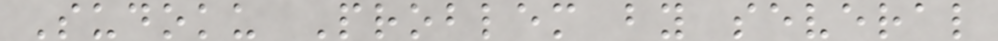Sudoku Problem by several
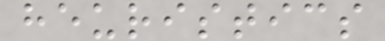heuristics
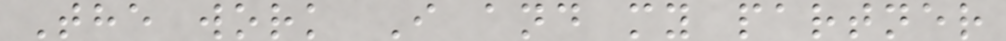The work I and my partner
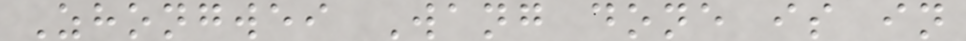Zhongwei Wang done is in
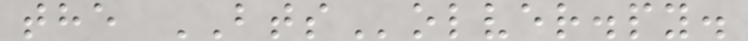the BTSolver.py.
